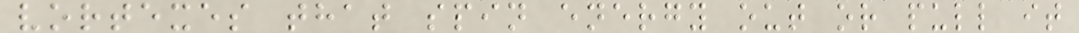vortexes that spin energy out or pull it
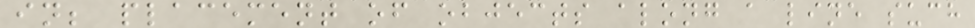in; placement of objects along a line such
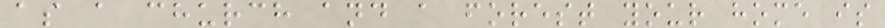as a church and a forest your home is
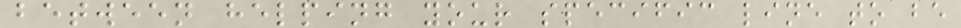between helping your specific line to be
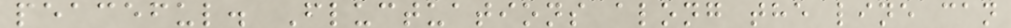peaceful. Fluctuations along the line can
